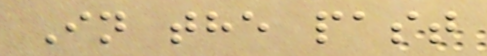In the past
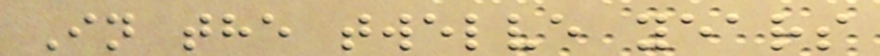In the twelve years
